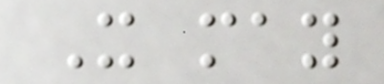It may
